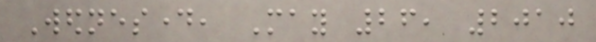Wednesday, May 26, 2010
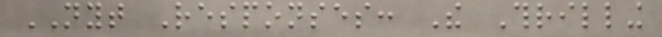NYT Responses: The Thrilling
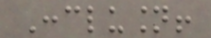Conclusion!
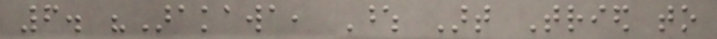6. "Arakawa, Whose Art Tried to
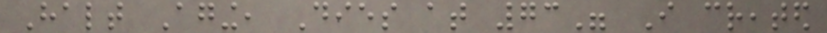Halt Aging, Dies at 73" I created
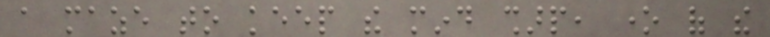a maze to keep the mind sharp, one of the
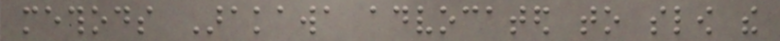methods Arakawa advocated to slow the
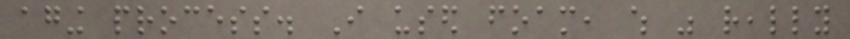aging process. I used foam, which was really
